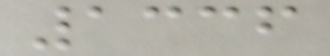1336
